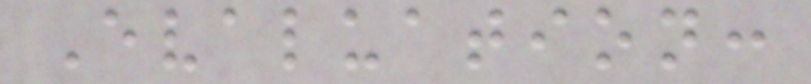Evaluation:
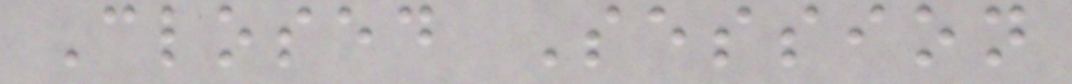Closed Session
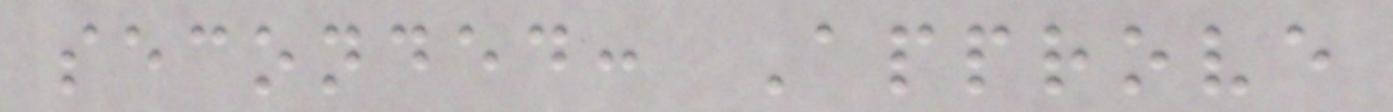seconded: Approve
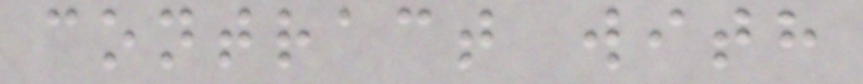contract with
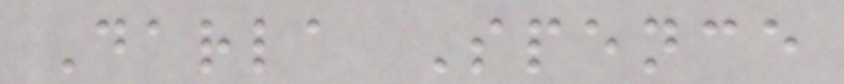Darla Spence
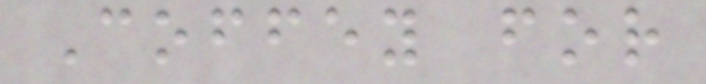Coffey for
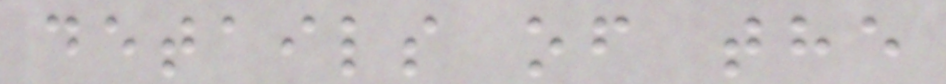details of the
